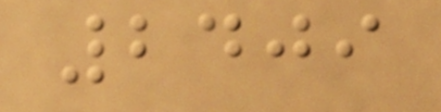2409
